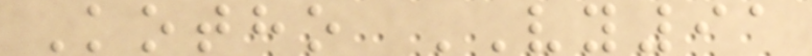Kotho VY91
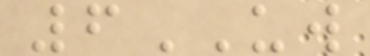6UW
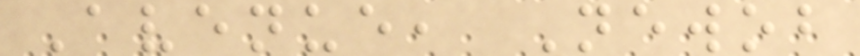Avenue, Newob
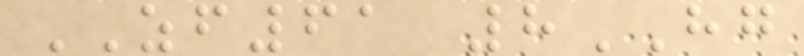ZF61 8HG
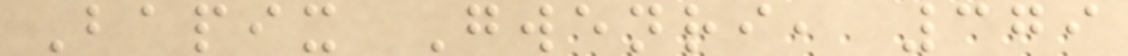Bapix Gwenri, 379
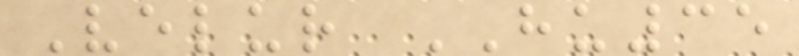Velur HU35
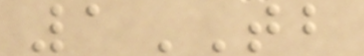1TB
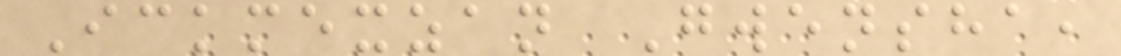Ickmexzan Gwensha,
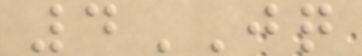4JQ
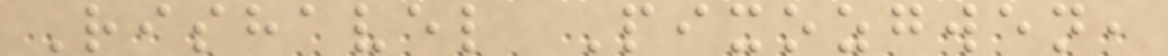Rishavel Pixozgwen,
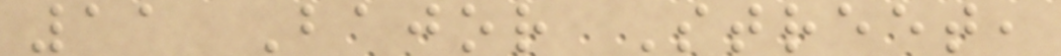11 Bajor Street,
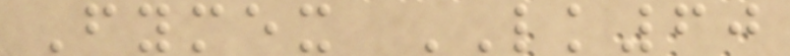Fymex LK60
